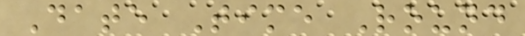Date Time Round
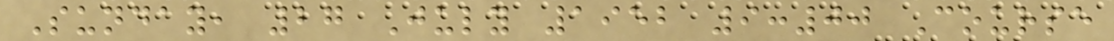Sunday, 27 July 1952 9:00 Course
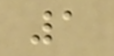1
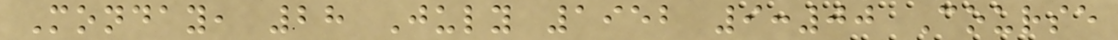Monday, 28 July 1952 9:00 Course
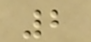2
